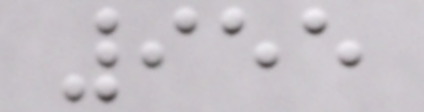955
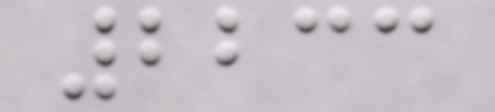2233
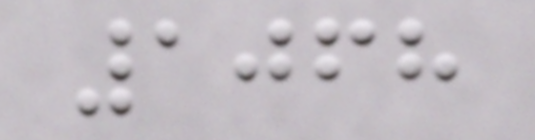1068
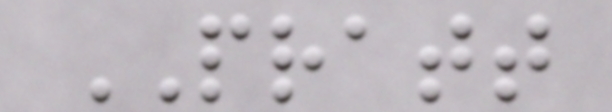PRATT
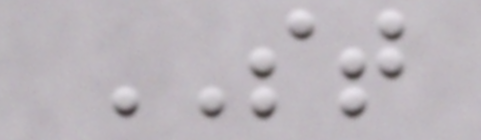ST
